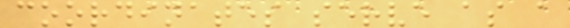coordinates serve as a
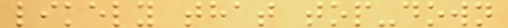likely that top-down
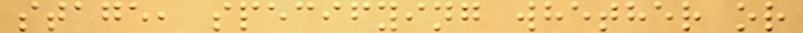stage, specifying whether or
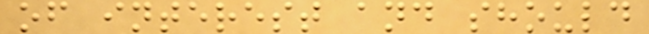of interest and should
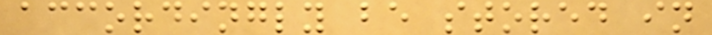accordingly be stored in
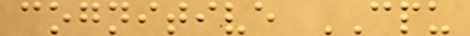cognitive CPU
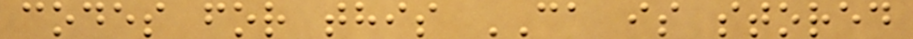codes for this CA is stored
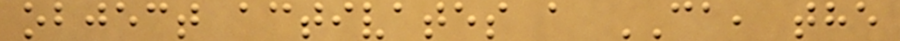object activates a CA, the
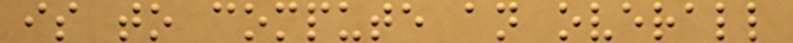is to compute an overall
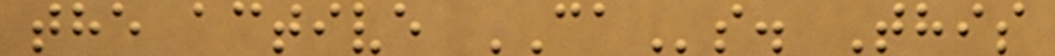the active CAs. This
